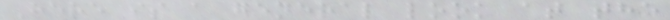Here is a general look at the
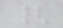{
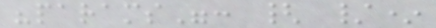"params": { /*
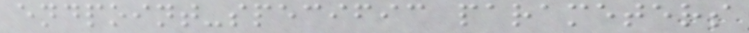endpoint-specific parameters
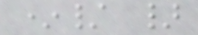*/ }
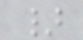}
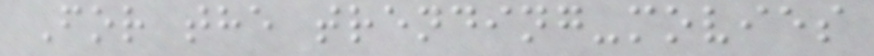For the trending-movies
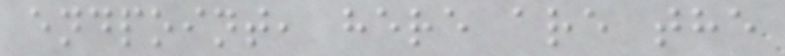endpoint, here are the
